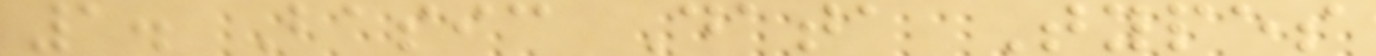1. Basic Data Types
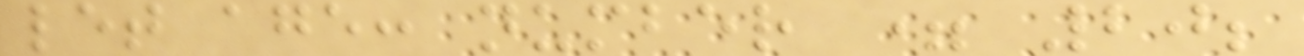let age: number = 20;
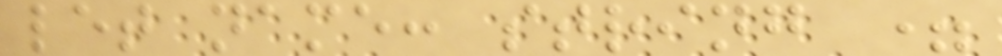let name: string =
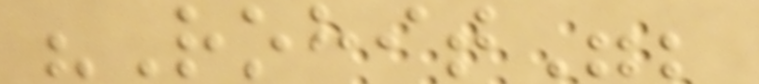"Rohit";
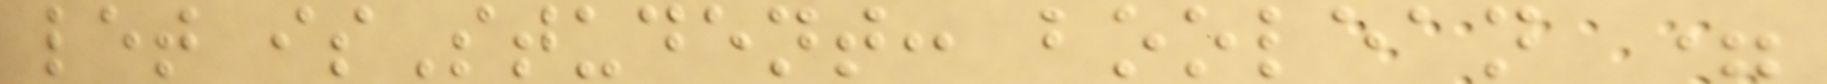let isStudent: boolean =
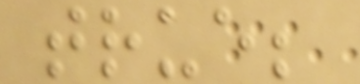true;
